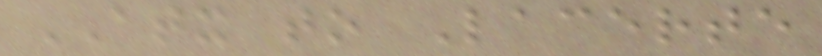ATX to Lacerte
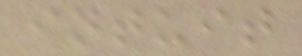intuit
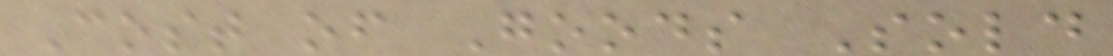Cost of Goods Sold
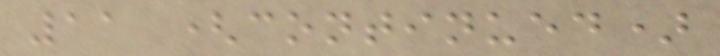11 (continued)
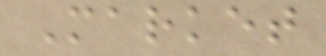Market
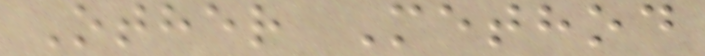Other Method
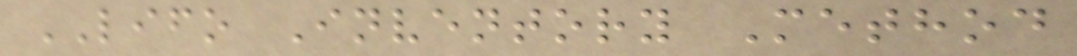LIFO Inventory Method
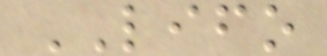LIFO
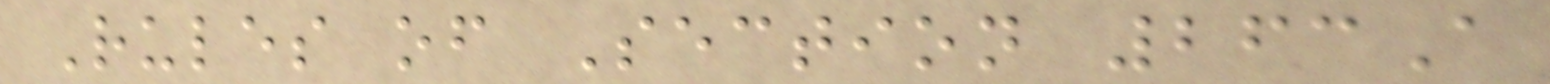Rules of Section 263A
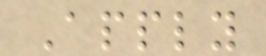Apply
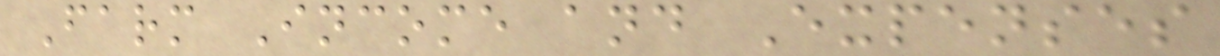Farm Income and Expenses
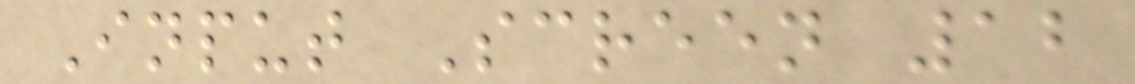Input Screen 12
